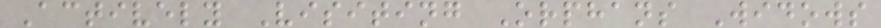Actively Visiting Orphans Widows
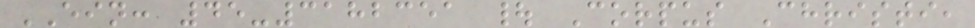EIN: 45-3182351 | Corpus Christi,
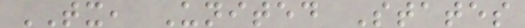TX, United States
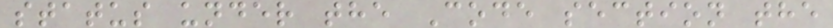status under the Code section the
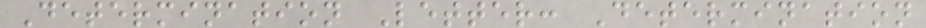Determination Letter: Determination
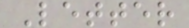Letter
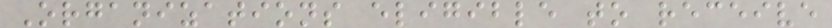Organizations eligible to receive
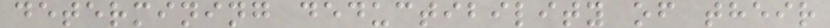determining deductibility of their
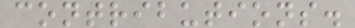contributions.
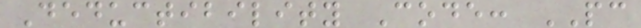Deductibility Code: PC
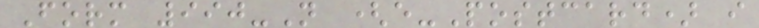Form 990-N (e-Postcard) i
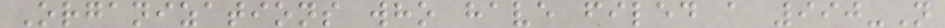Organizations who have filed a 990-N
